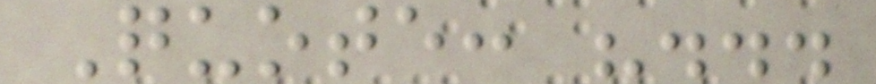Quote: "...
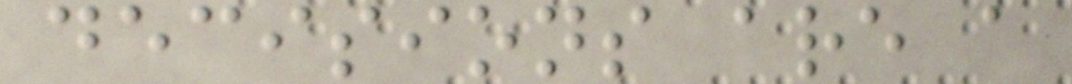decisions are a
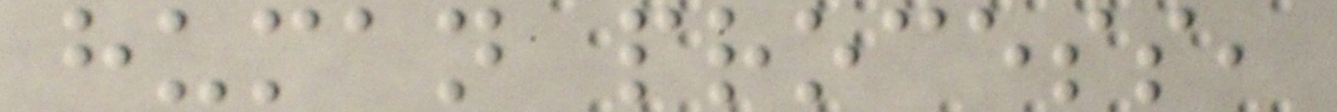human process,
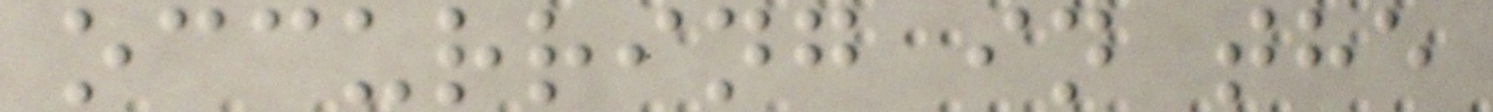occurring in the
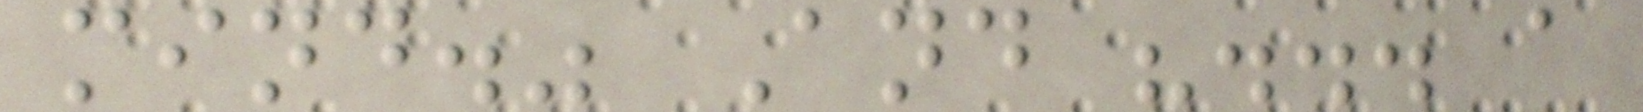mind." And "... a
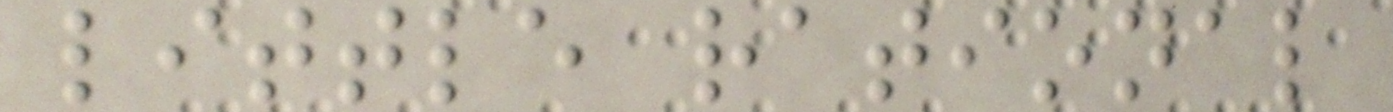little rational
